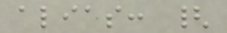alias: {
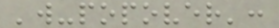'w-popover':
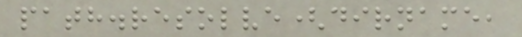path.resolve(dirname,
